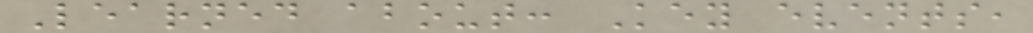Learned about: Key events,
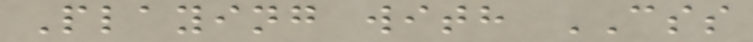Playing with CSS
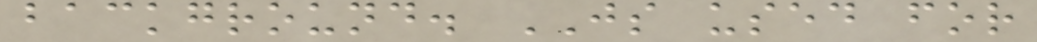background. JS used for
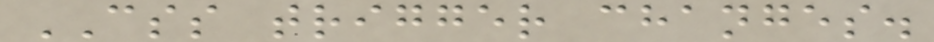CSS trigger changes.
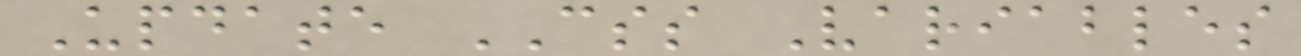Update CSS Variables
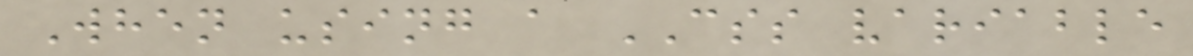When using a CSS variable
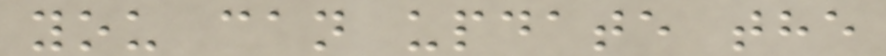you can update the
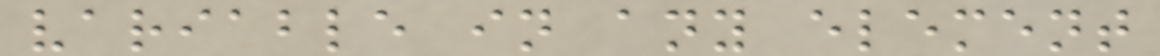variable in any element
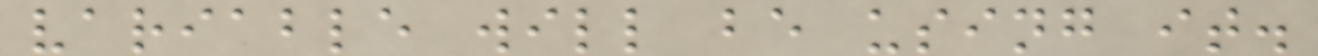variable will be using it.
